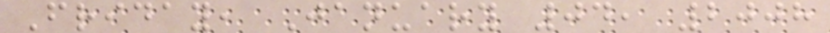Friday, January 04, 2008
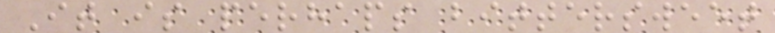It is perhaps bittersweet
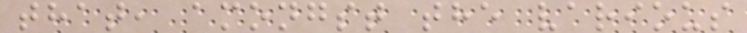that, amongst the various
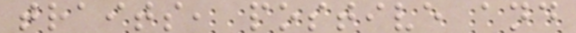traits, postive and
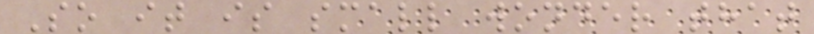So it is small wonder that
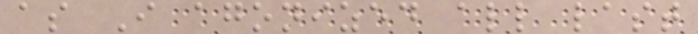as I agonized all last
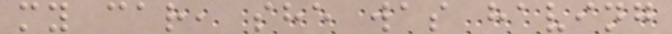my car, she was having
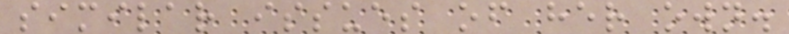similar issues of her own.
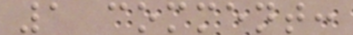1 comment:
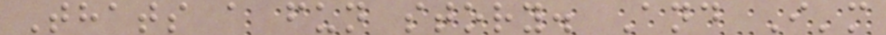Thats a fun story. And I'm
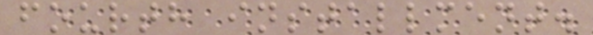fourth installment.
